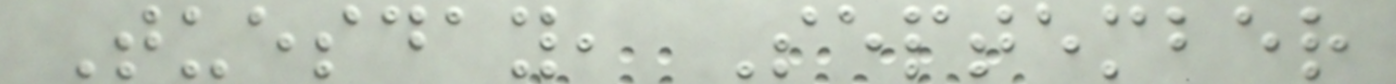Tuesday, September
